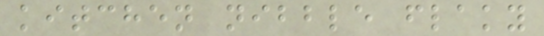kitchen nibble flaky
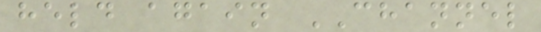held again CHANNEL
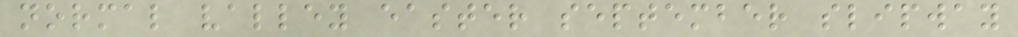normal valley easter september slipway
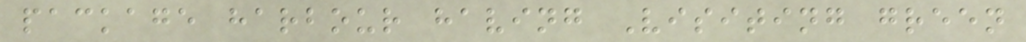package harbour having Visiting green
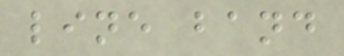line band
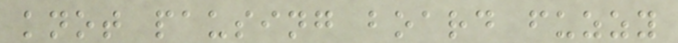knot pausing board fuzzy
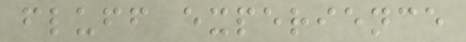fluff experience
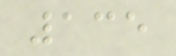135
